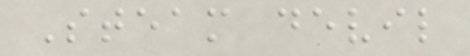Steam devil
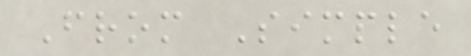From Simple
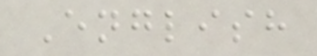English
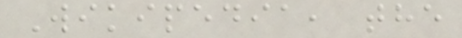Wikipedia, the
